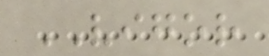VIGOR
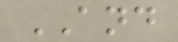AND
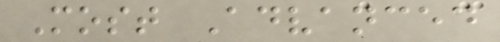Most Advanced
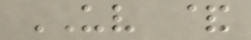UV &
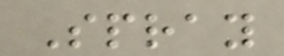Spray
